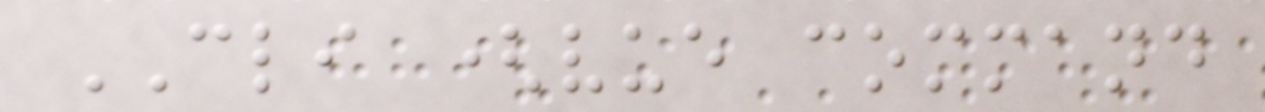CLI (vue command
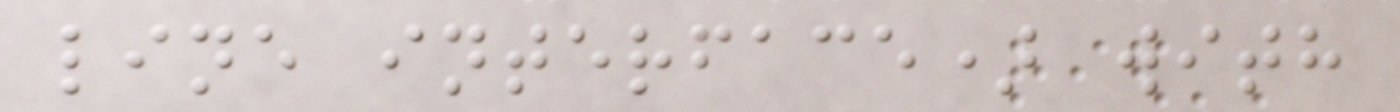line interface) with
